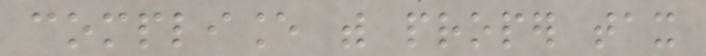compliance with proper tax
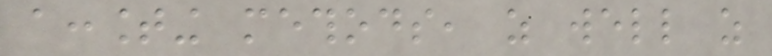accounting methods, as well as
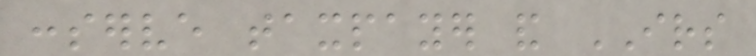conserve taxpayer and IRS
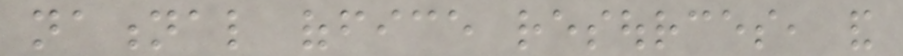national office resources, and
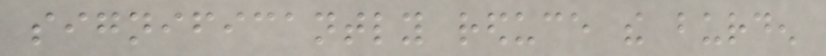significantly reduce the burden
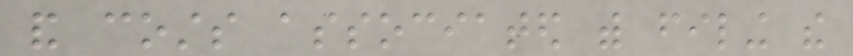and costs associated with filing the
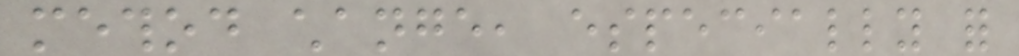method change, especially for
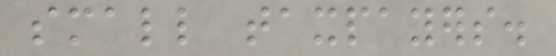small taxpayers.
